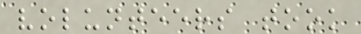volunteers took
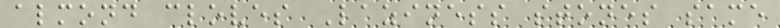almond cloves Laziness stones same
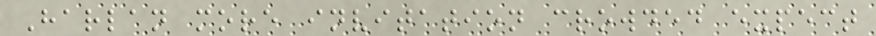Harlan more invitation crowded expect
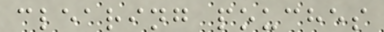clearing pouches
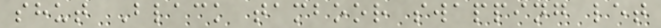shut Black tamboor swapping let
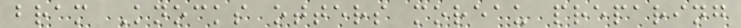bram Knocks otters moreau preparing
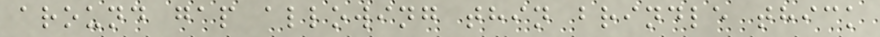around gap allowing thin brindle thick
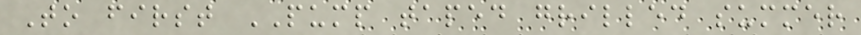To first PUMP taped grilled summer
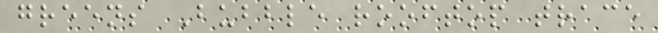greens Bubble rooftop trace
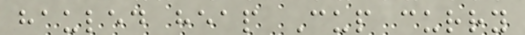hauled heap Cup curry
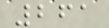261
